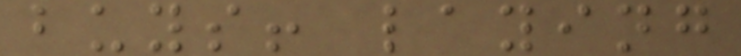buys! laying
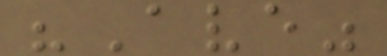"Ave"
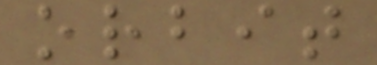orbit
